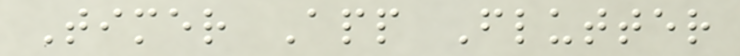Timer App Flutter
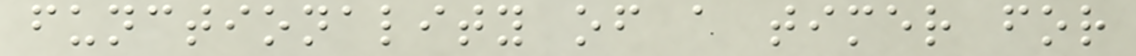functionality of a timer for
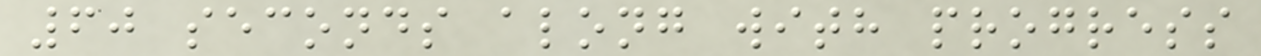60 seconds along with progress
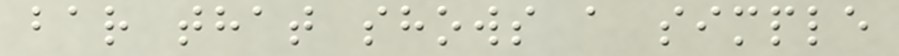bar that shows a simple
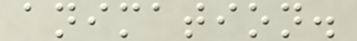animation.
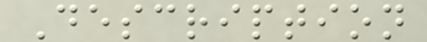Description
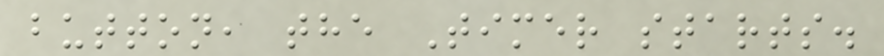button, the Timer starts.
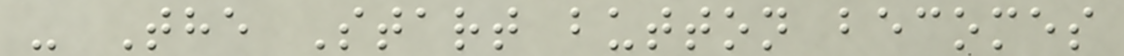- The Start button becomes
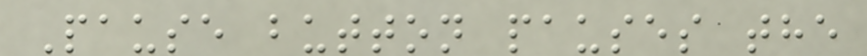Pause button pauses the
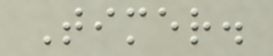Timer.
